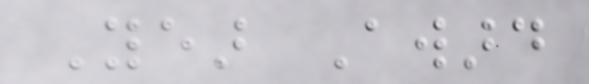Year Award
